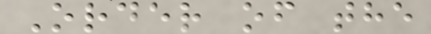Order of the
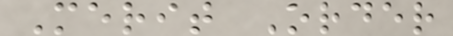Merit Order
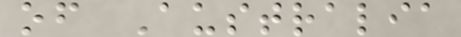of Australia
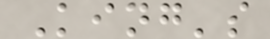King's
